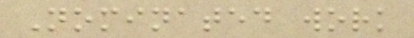Nominated work
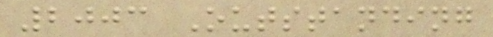2003 Outstanding
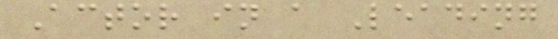Actor in a Leading
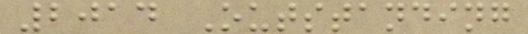2014 Outstanding
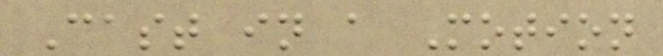Cast in a Motion
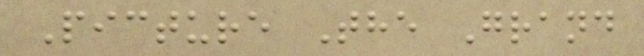Picture The Grand
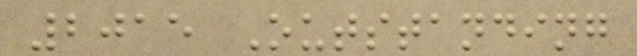2015 Outstanding
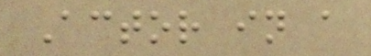Actor in a
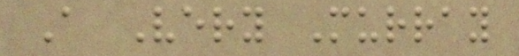A Very Murray
